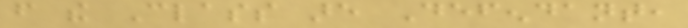from the Class are Defendant,
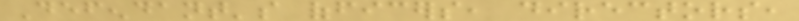Defendant's officers, directors,
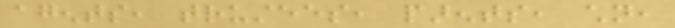agents, trustees, parents, children,
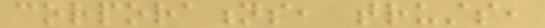corporations, trusts,
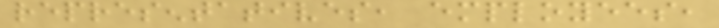representatives, employees,
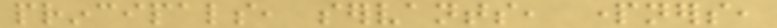principals, servants, partners,
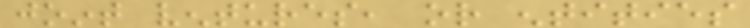joint ventures, or entities
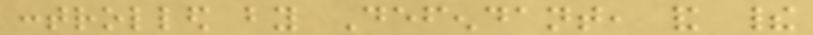controlled by Defendant, and their
